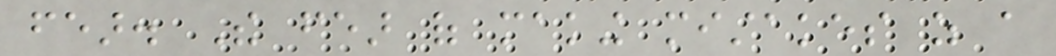fear. The fear of making mistakes as a
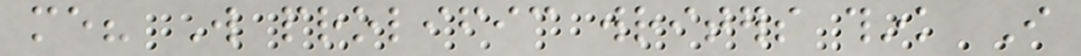me? Will prolific writers think I
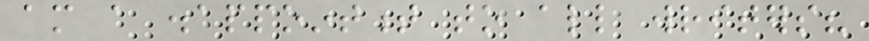am a disappointment to all writers?
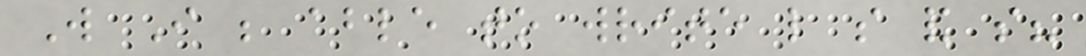Will I be able to write like so and so?
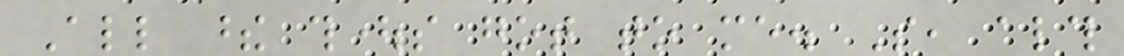All these thoughts got to me. So, although
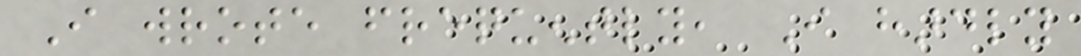I wrote frequently, I hardly
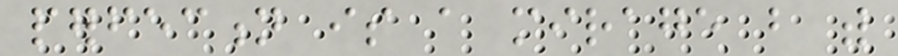perfection is a mirage but with
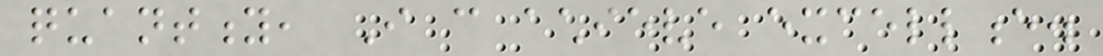quantity, I can achieve excellence.
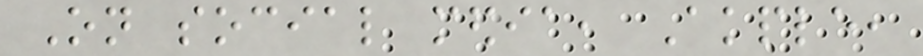On social media, Akple,
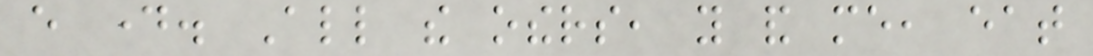every day. All the others, you and me, eat
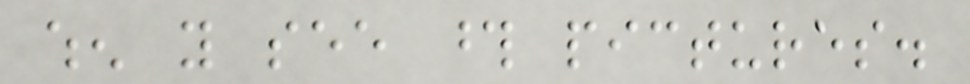when you see those pictures.
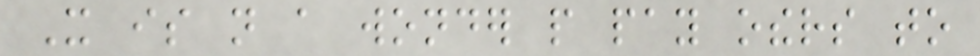It is not a wonder people pay others to
